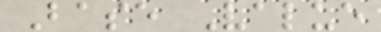Base Value
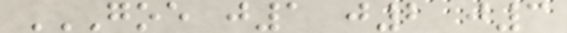GOE J1 J2 J3
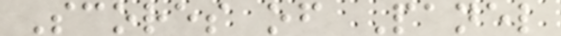Scores of Panel
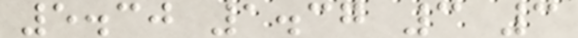5.30 1.37 3 3
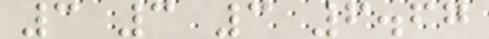3 3 3 6.67
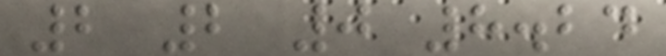2 2 0 8.24
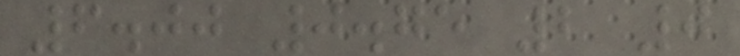6.00 0.75 2 0
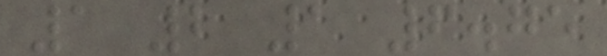1 2 1 6.75
